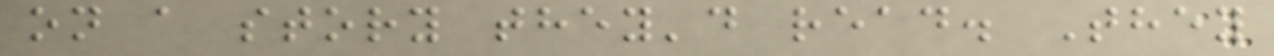on a story they'd read. They
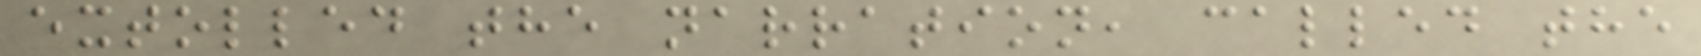extolled the narration, called the
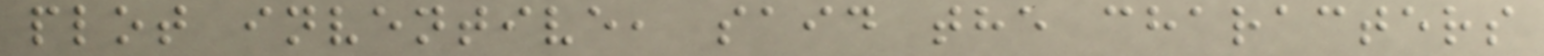plot inventive, said the characters
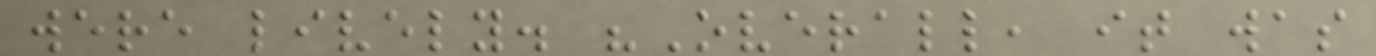were lively. "Overall, it was
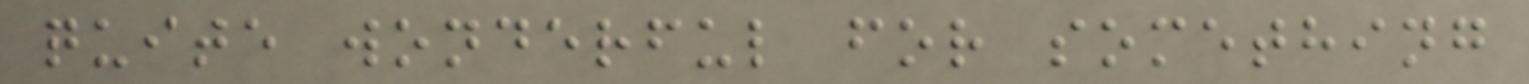quite wonderful for something
